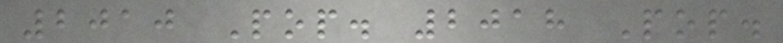2010 Pop. 2018 Pop.
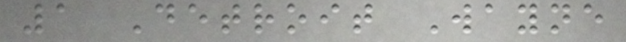1 Detroit Wayne
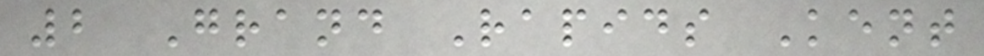2 Grand Rapids Kent
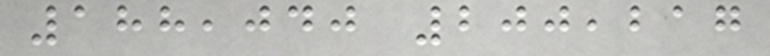188,040 200,217
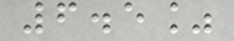6.5%
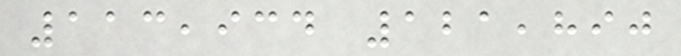113,934 121,890
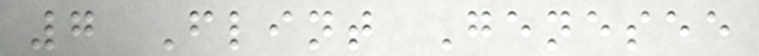7 Flint Genesee
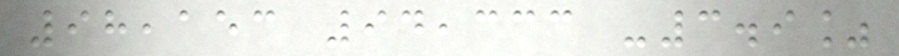98,153 94,333 -3.9%
